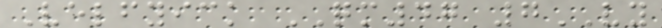Velfyick QM47 7VY
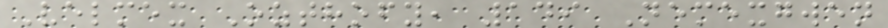Velmex Ozthofy, 149 Nemexgwen
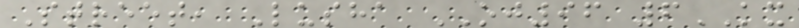Street, Lusha OJ96 6KX
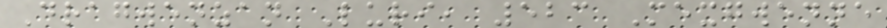Dragwenzan Luri, 523 Mexgwenne
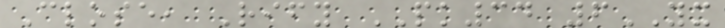Close, Rify PK34 6YX
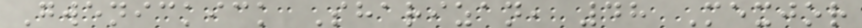Gwenickick Sharizan, 48 Mexjor
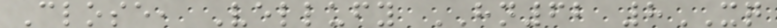Close, Vellufy HN62 8XQ
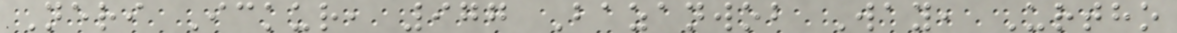Neri Ickur, 977 Bazanwob Way, Urtho
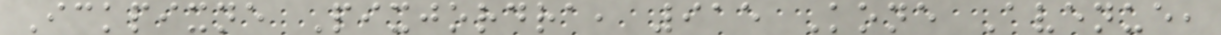Ickpixne Pixjordra, 915 Kone Avenue,
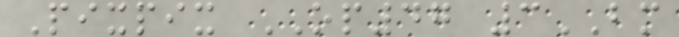Pixpix OP47 3BM
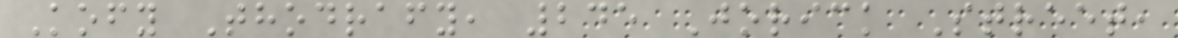Kofy Thodrafy, 245 Jorick Street,
